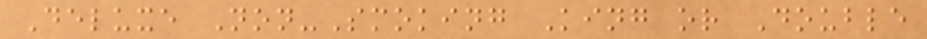Deluxe Non-Smoking King or Double
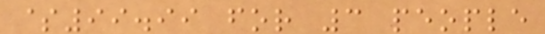$99.99 for 3 people
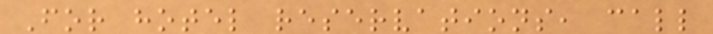For hotel reservations, call
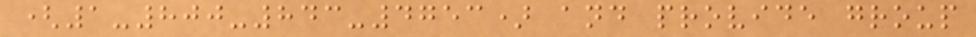(1-800-843-4753) and provide group
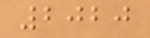2020
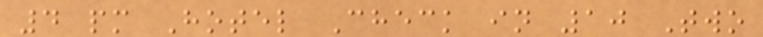4 pm Hotel Check in 10 Two
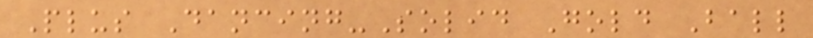Plus Dancing-Solid Gold Ball
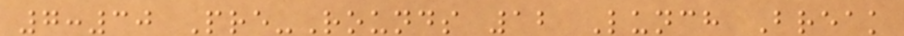7:30 Pre-Rounds 12 Lunch Break
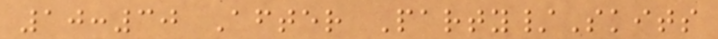10:30 After Party/Skits
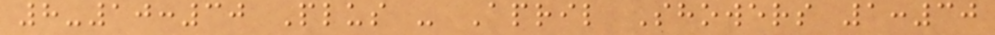8-10:30 Plus - April Showers 1:30
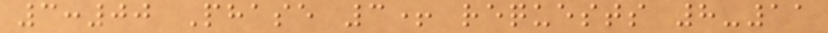3:00 Phase 3+ requests 8-11
